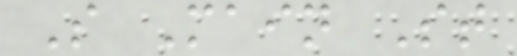S Main St
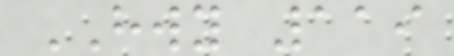HWY 119
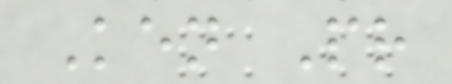Ken Pr
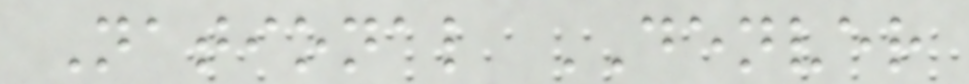National DENVER
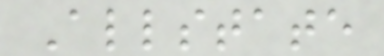Allstate
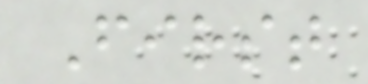First
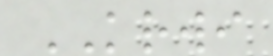KRWI
